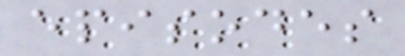episodes
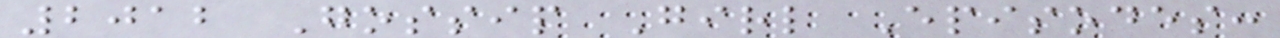2012 Gossip Girl Episodes:
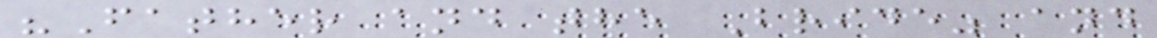"Father and the Bride" and
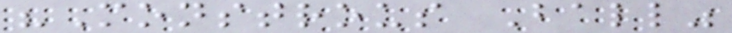"Monstrous Ball"
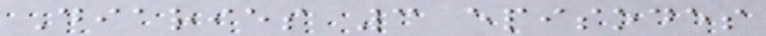Diaries 3 episodes
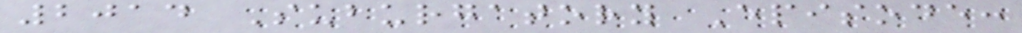2014 Suburgatory Episode:
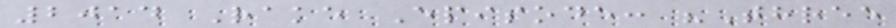2014 Rake Episode: "Three
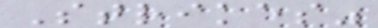Strikes"
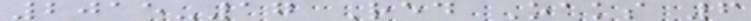2015-17 Red Oaks 6
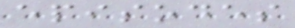episodes
